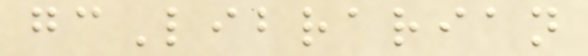gcLibrarian
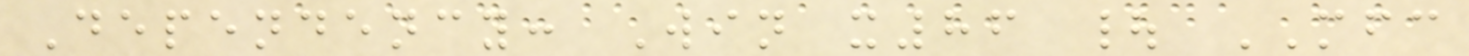Dependency: Win x86 | MFC
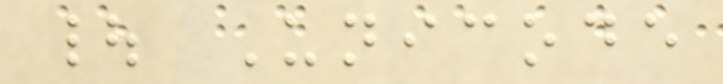| Unicode
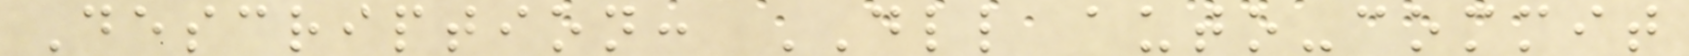Description: DLL auto-commit
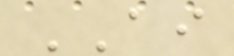AI
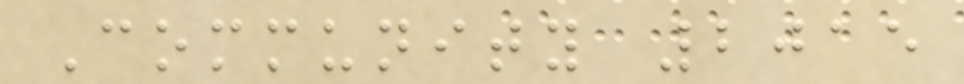Community 2015
